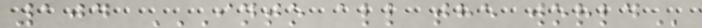104 INTO ALL THE WORLD
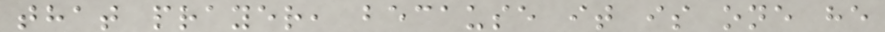that prayer, because it is one he
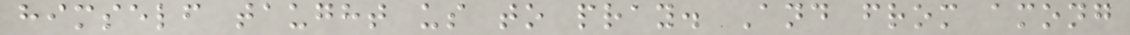himself taught us to pray. And from among
